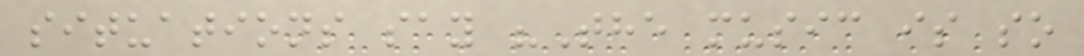situations say "The music is so
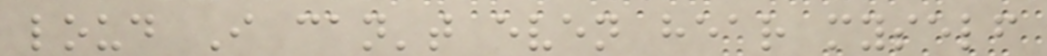loud I can't even hear myself
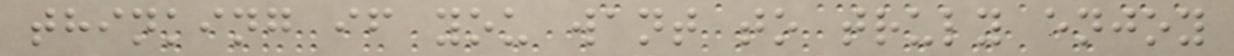thinking if you want to truly enjoy
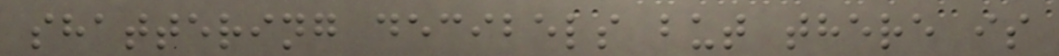shattering decibels but there is
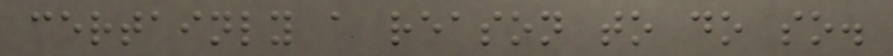certainly a reason to do so.
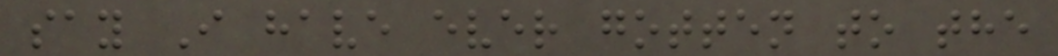say I have ever gotten to the
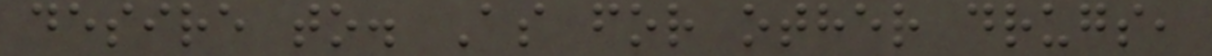desire to. As for other drugs,
